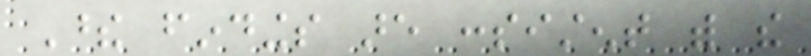These findings are consistent with the
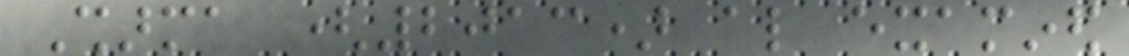Sharma (2013) also examined
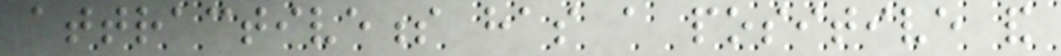attractiveness has a positive and
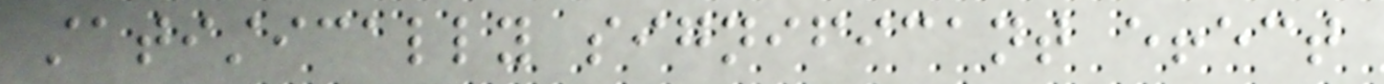statistically significant effect
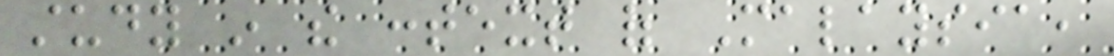study in the context of Malaysia,
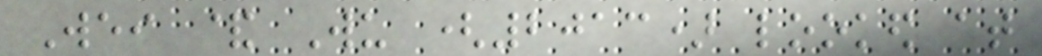Wei & Wu (2013) looked at
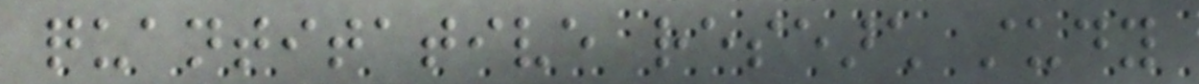quantitative research study
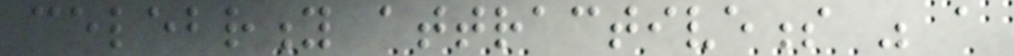celebrity attractiveness was a
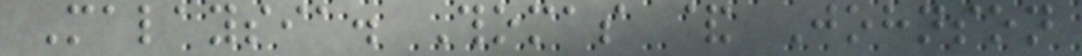Malaysia. Thomas & Johnson
